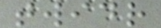twidr
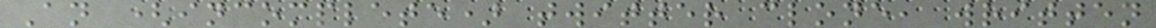An (incomplete) twitter clone, written
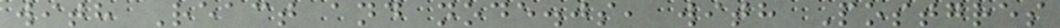with React and node.js, with Postgres
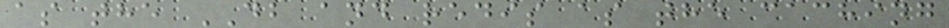as the DB and redis as the caching
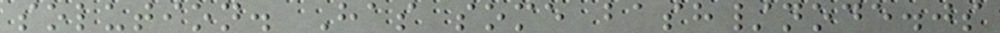solution. Has some bash/node.js
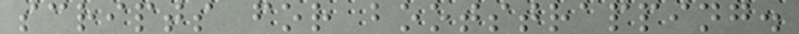scripts for bootstrapping.
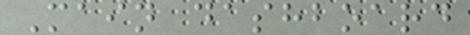Main dashboard
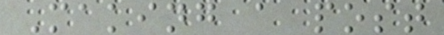Making a post
